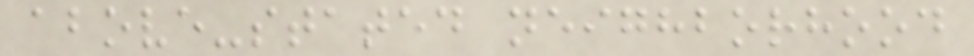above-stated neighborhood
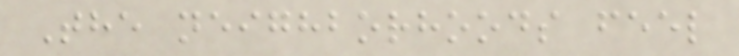The neighborhoods feel
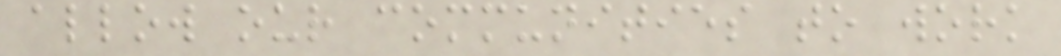allow our communities to work
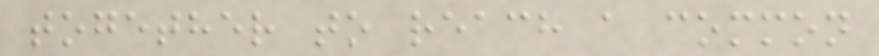together to reach a common
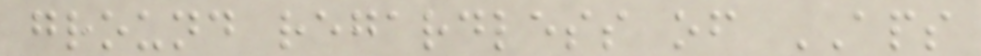ground regardless of APS
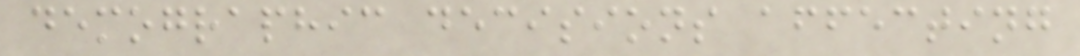demographic decisions affecting
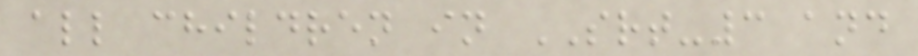all children in SRT-3 and
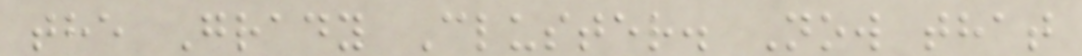the Grady Cluster. Now that
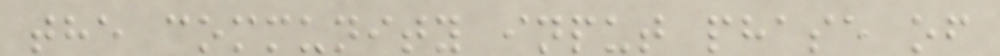the community input phase of
